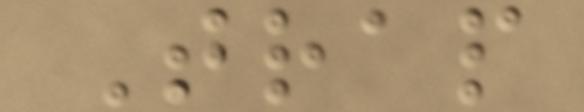Trap
